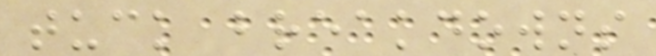tuck breakdowns
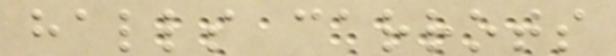halls carrots
